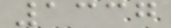1337
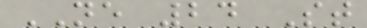NE 24 St
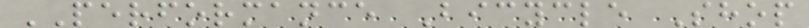PERFORMANCE Bicycle Shop
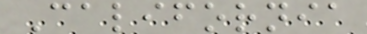California
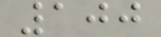100
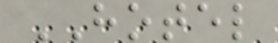HOTEL
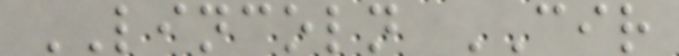LINCOLN CIR
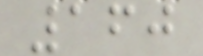160
